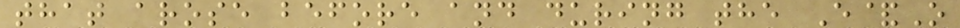that arose before and during the E&O
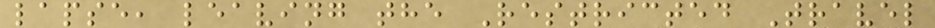lapse, leaving the Restricted Travel
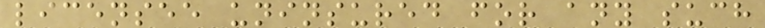licensee uninsured for any such
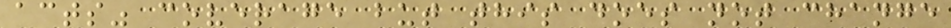acts" coverage but this does not change
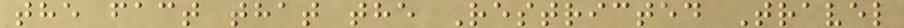the fact that the Restricted Travel
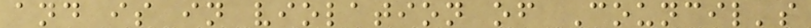and is in violation of Council's
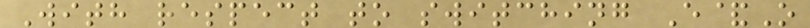With respect to switching E&O
